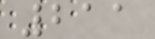211
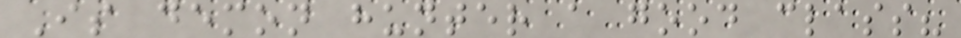Is demon hunter a good class?
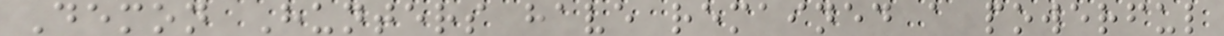Demon Hunters have remained a powerful
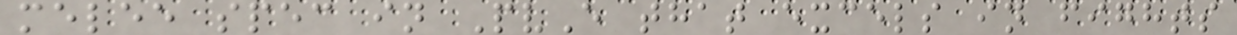melee spec in PvE that excels in fights
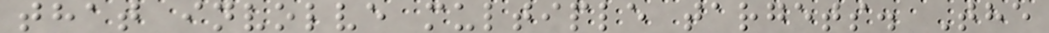that involve multiple targets. The
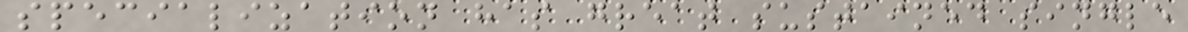specialization has great sustained single
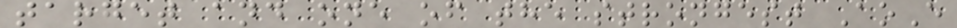target and one of the strongest AoE
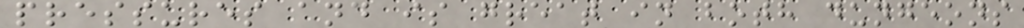pressures and is great in both dungeons
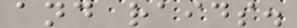and raids.
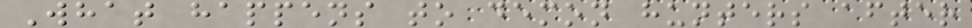What happens to demon hunters after
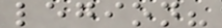legion?
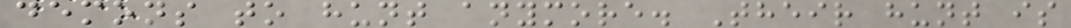demons to hunt anymore. Their hunt is
